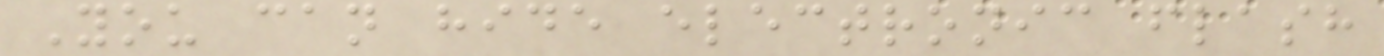You can hide electronic flash
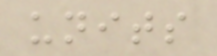units
